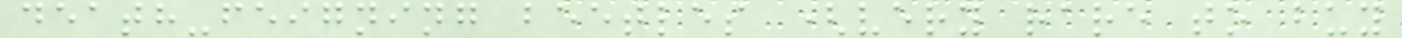death-feigning beetles (very rare to buy
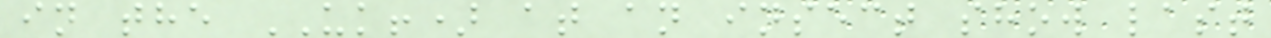in the UK!) at an insect show last
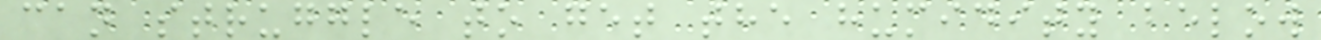can struggle to get the humidity below
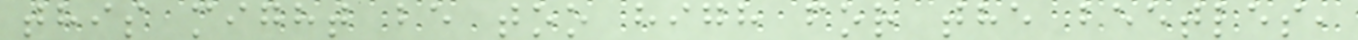this might be too high for the beetles,
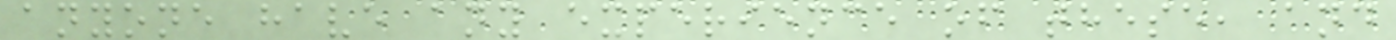anyone have any experience of these, and
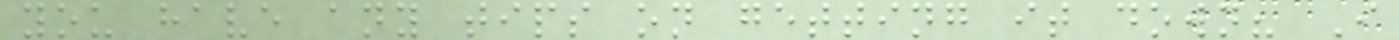you have any tips on getting it down? I
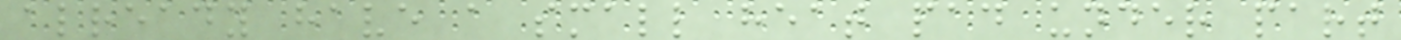already have a small heat pad under part
